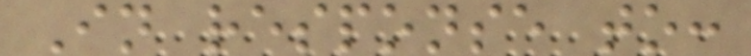In response to:
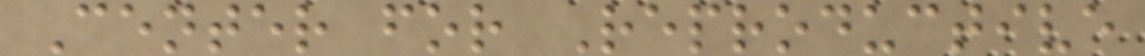Center for Reproductive
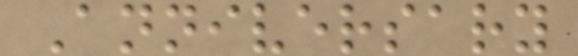Anniversary
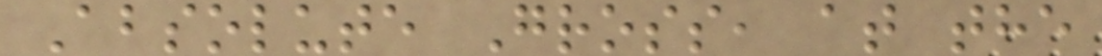Absolute Gross, at the
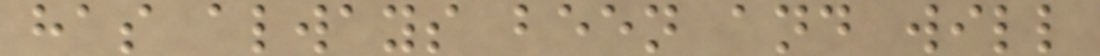has always been and will
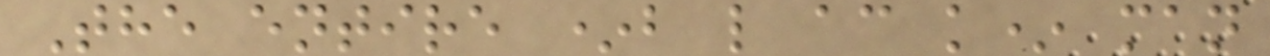The entire *b l ac k* man
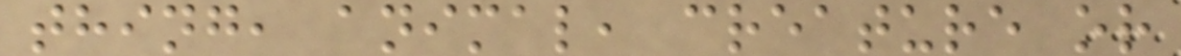thing, animal, creature or
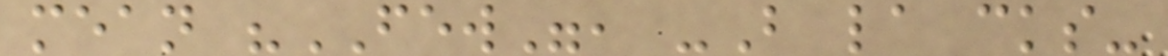mean "FEW", -B la cks-
